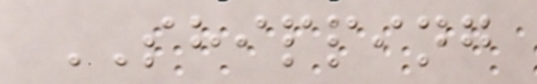SHIPPING
